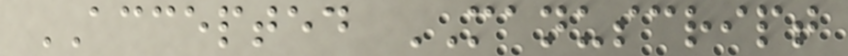ACCEPTED MANUSCRIPT
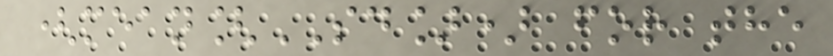(mean[SD]) for the
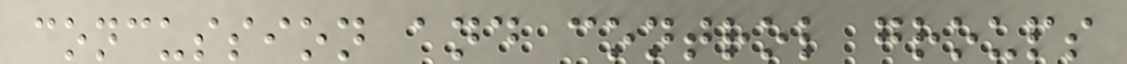concussion and control groups
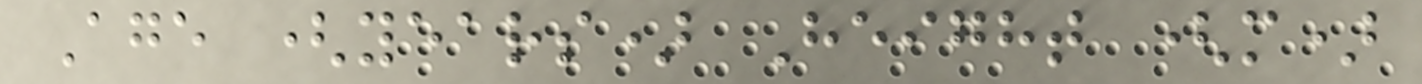Age (years) Height (m)
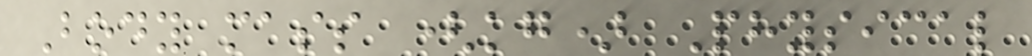Body mass (kg) Physical
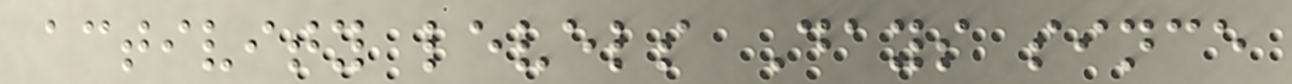activity levels Days since
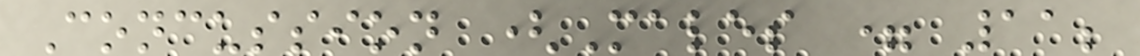Concussion (Males = 11;
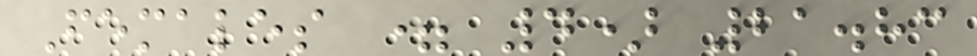Females = 4) 21.83
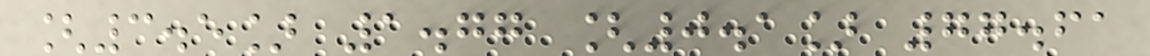[3.5] 1.77 [0.1] 77.61
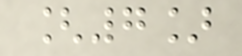[7]
